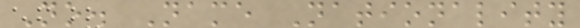No. Name Nationality
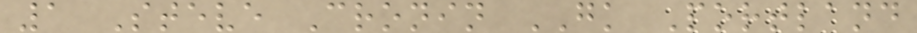1 Steve Cronin GK Portland
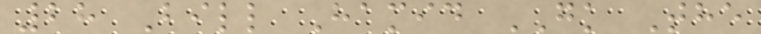28 Bill Hamid GK The
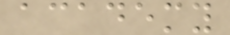academy
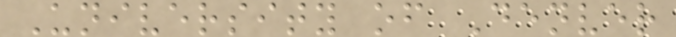University of Denver
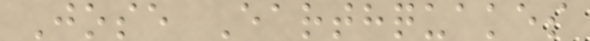Jose Earthquakes
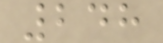248
